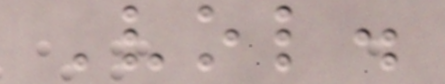Vol.
